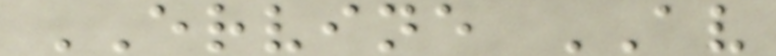ERVINE AV
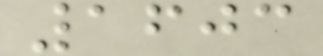1603
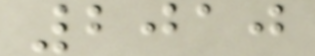2010
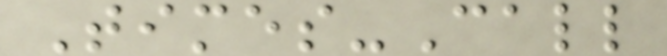Times-Call
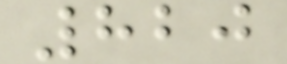820
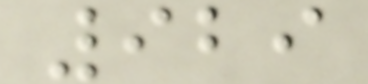929
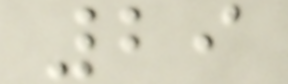29
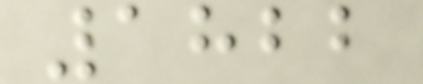1822
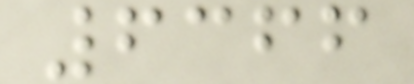6366
